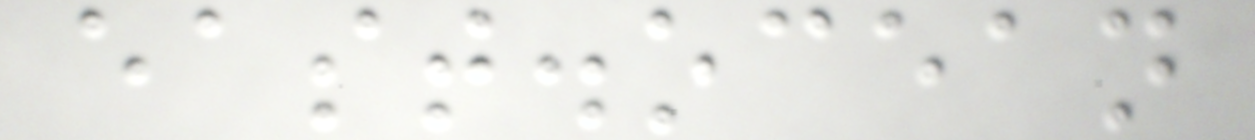east.ocean
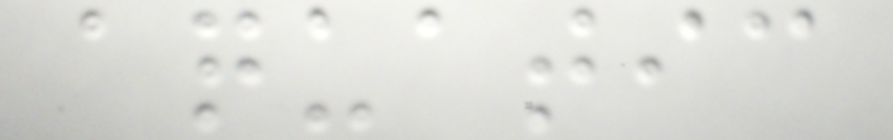aquatic
